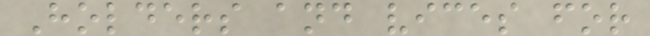Holders and vices for
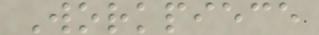Workpiece
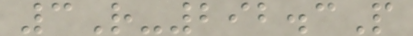3R-292.3P
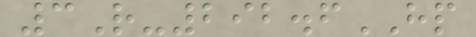3R-292.6HP
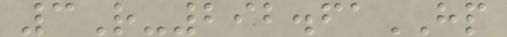3R-292.61HP
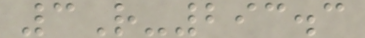3R-293.3
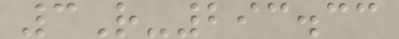3R-293.33
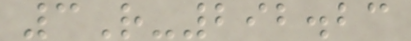3R-292.23
